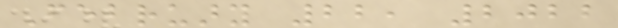February 22, 2022
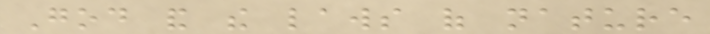God and the laws of nature
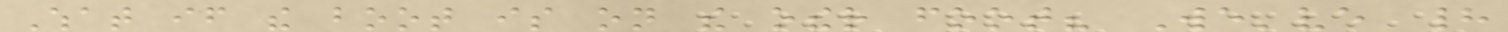What if the boot is on the other foot? We've had
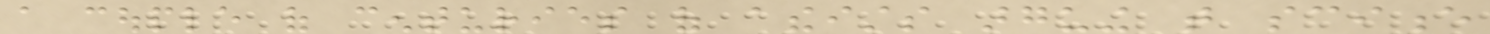a couple of centuries of atheists arguing that science
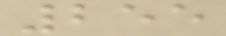255
